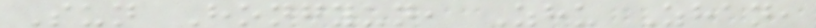Sun Hongyun, Zhu Zhan,
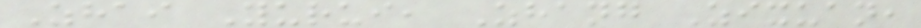Zhai Yurui, Zhang Zixuan,
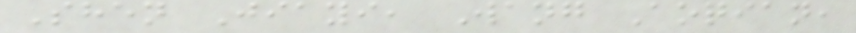Shen Jiayi, Wang Aoqian,
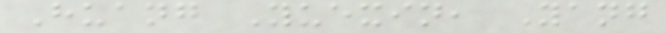Huang Yuexin, Yang
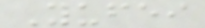Yufei
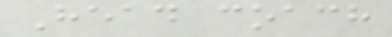Head coach
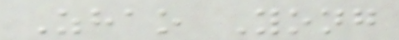Zhao Yong
